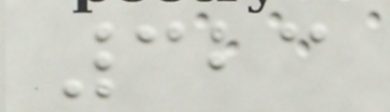323
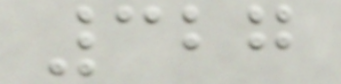327
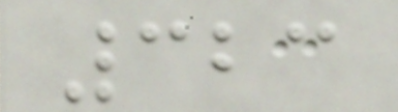323
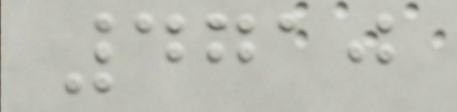4710
